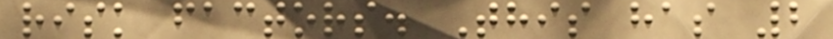risk factors. This has 2
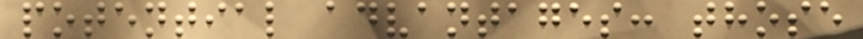potential advantages: those
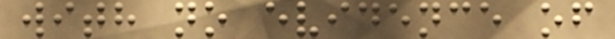with no evidence of
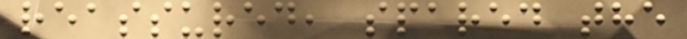reassured, spared the
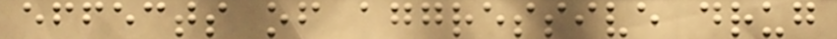effects of aggressive drug
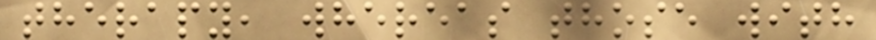therapy, whereas those with
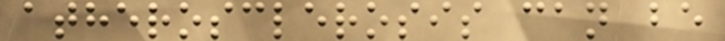atherosclerosis can be
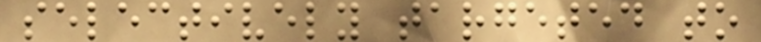selectively targeted to
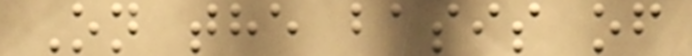On the basis of
